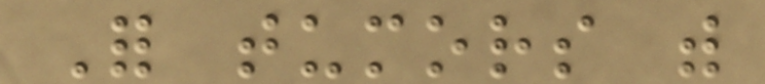For tumors with
